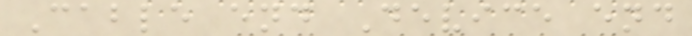Cable end Device end
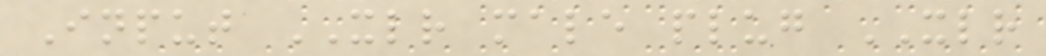Input XLR male plug XLR
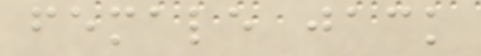female jack
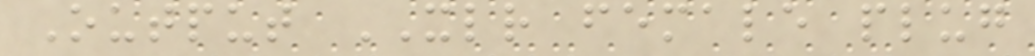Output XLR female plug
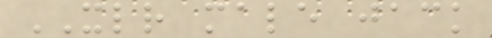XLR male jack
